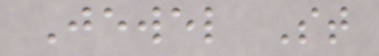Jewel St
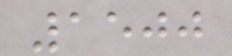1500
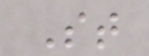St
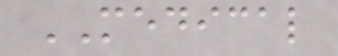MEDICAL
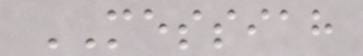MESSIAH
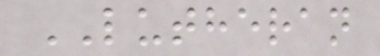LUTHERAN
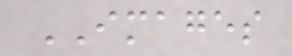IMAGES
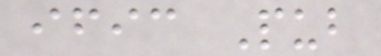ific Pub
